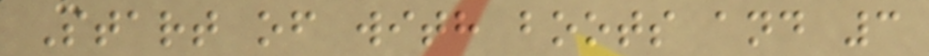Start of with boots and 3
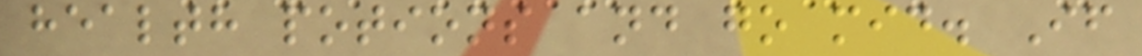health potions and go mid. If
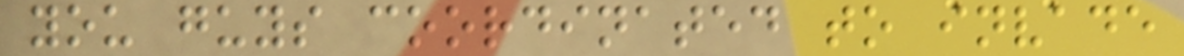you guys coordinated to invade
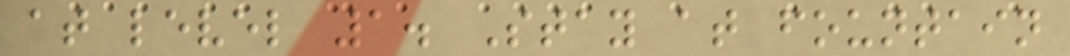at level 1. Stay at fountain
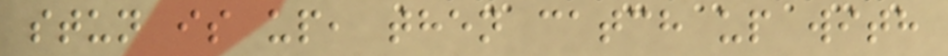stun is up, then catch up with
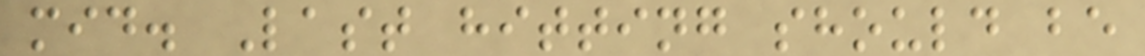mid. Last hitting should be
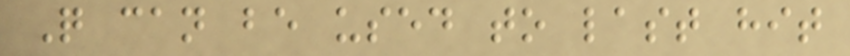Q can be used to last hit
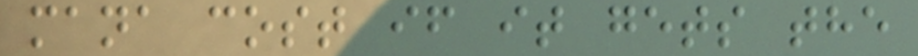mana cost if it gets the
